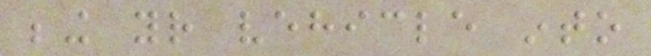being your vehicle into
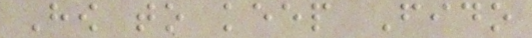How to keep Fido
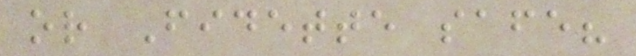or Fidette safe?
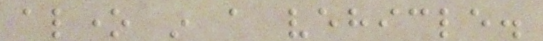alone in a vehicle.
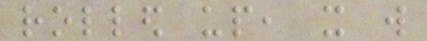rolled up, it will
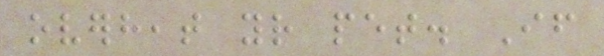overheat your pet. If
